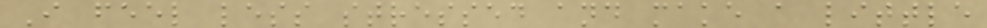I feel less stressed and make a little
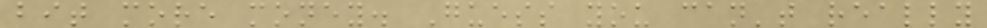bit more money. Guess you can't really
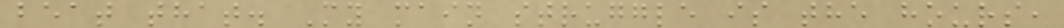beat that. My main struggle is the hours,
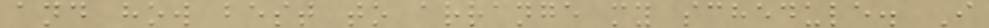and how best to arrange my schedule. I
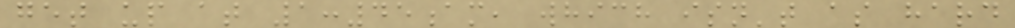get up at 1:45am, which isn't as hard
